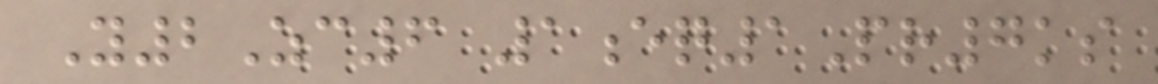Y2Zc6 1eq1Pr7ks
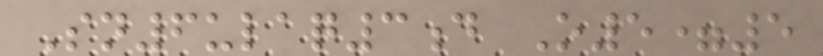Sn6ulaq3d O5=5
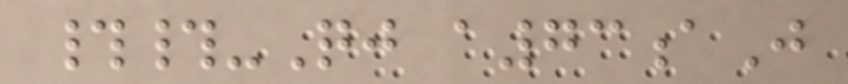##-Qj a73aJ
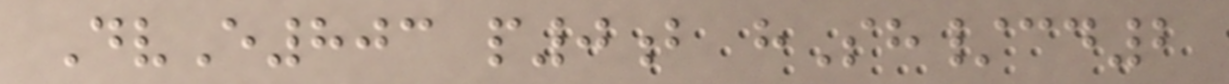DvE803 p0b hSh/cd2
